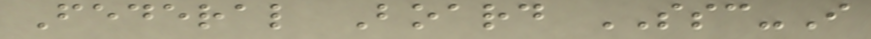Federal Board SSC-I
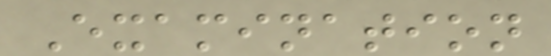Examination
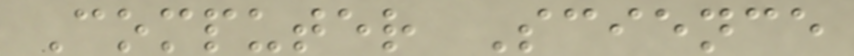Computer Science
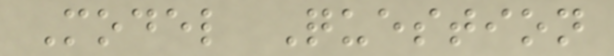Model Question
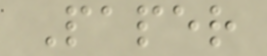Paper
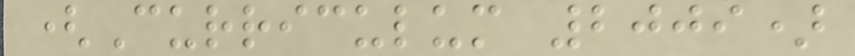(Curriculum 2009)
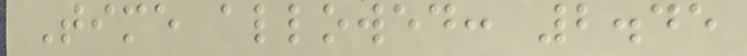Time allowed: 2.45
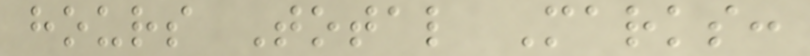hours Total Marks:
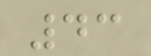43
